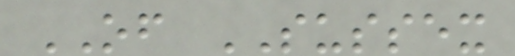OF SUSSEX
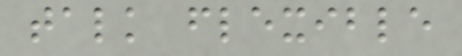talk flexible
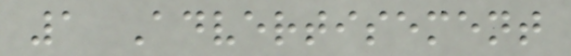1 Advertisement
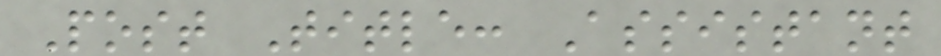Post Title: Assistant
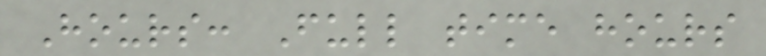Hours: Full time hours
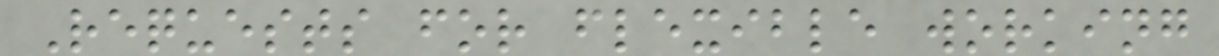Requests for flexible working
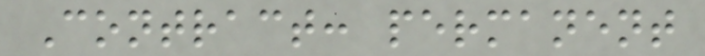Contract: permanent
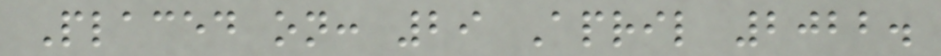Placed on: 29 April 2022.
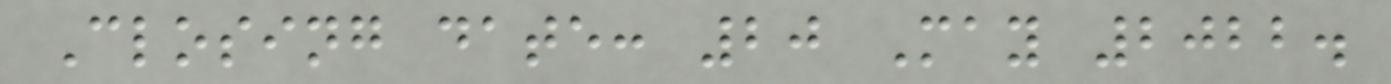Closing date: 20 May 2022.
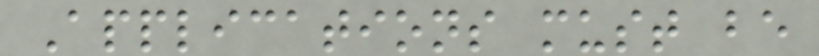Applications must be
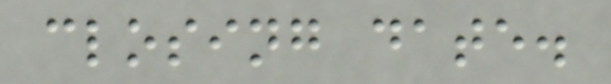closing date.
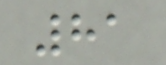81
